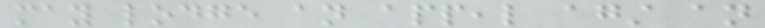may lodge an appeal against an
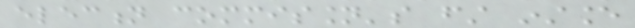election commission's first instance
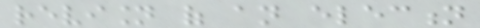revision of an election
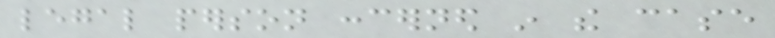legal person concerned in the case
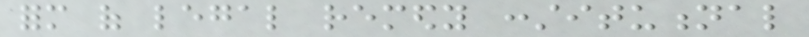form of legal remedy constitutional
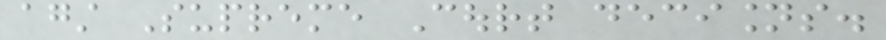against Supreme Court decisions.
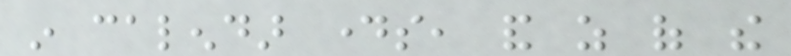in calendar days, and as of the
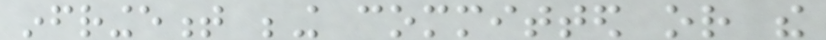infringement being committed or the
